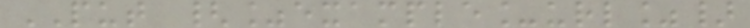PUT {%example_url%}
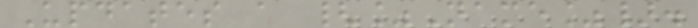Updates a {%Name%}.
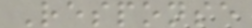Response
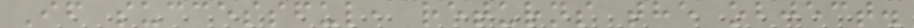If successful, returns the object.
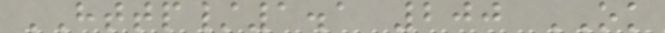HTTP/1.1 200 OK
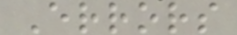Errors
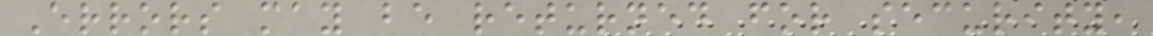Errors may be returned for security,
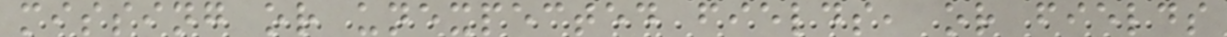missing or unexpected fields, or fields
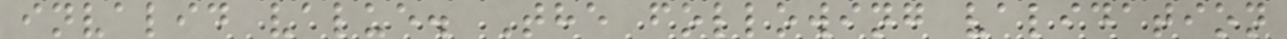invalid value. The following validation
